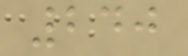240
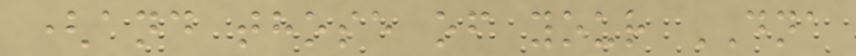(and those of your DNA
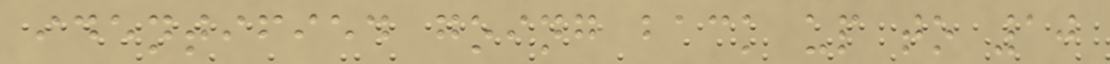identified going back up to 10
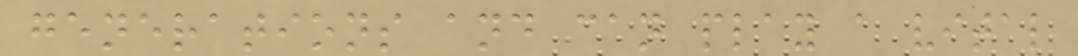generations and can play a vital
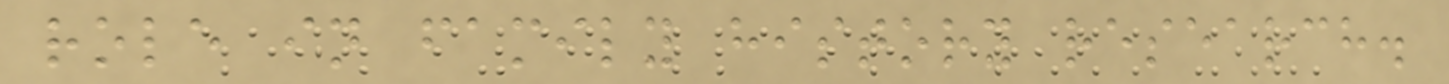role in family history research.
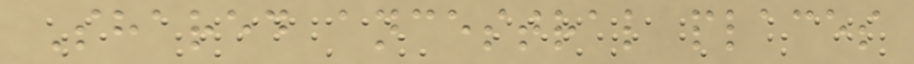Shared ancestral places
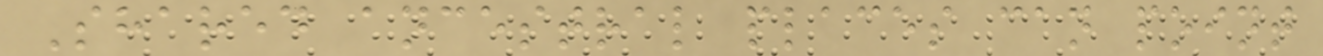Shared ancestral places can point
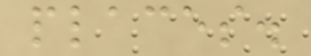places.
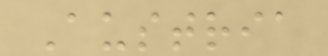Austria
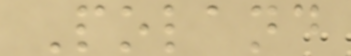Poland
